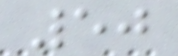50
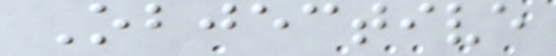Objective
